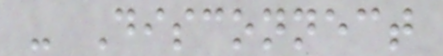- Disconnect
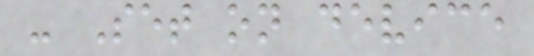- Set on device
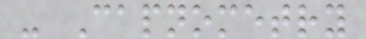- Capnometry
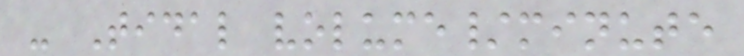- Tidal volume/minute
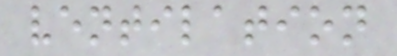ventilation
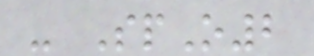- SpO2
